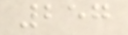257
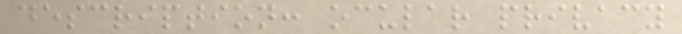description: ocular privacy
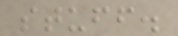stuff.
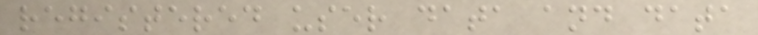registered user data and data
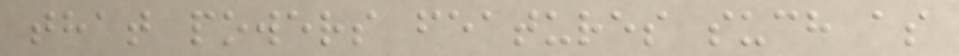that powers features such as
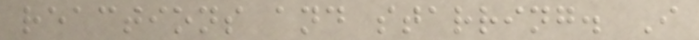reactions and starring. I
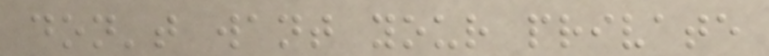don't want your private
